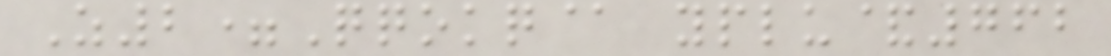Z2=Qqokq@ yplu&762
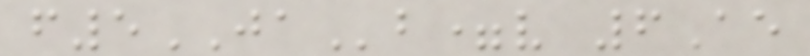f5JAb=v 6Ae
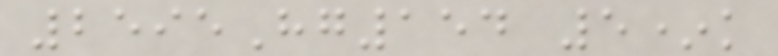2595Hg154 5*k
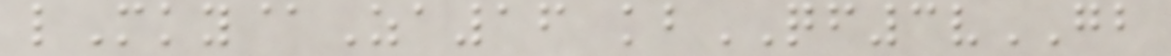lMky@Za16 kbQF3vGB
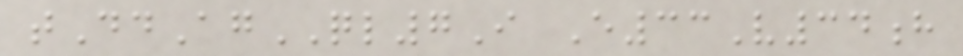tDdAgQL7I E33V34h
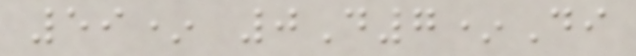59* 0D7*Di
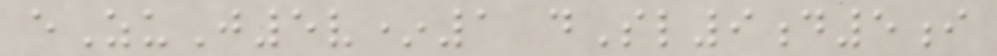eZuJ5v*1 dSl9d5i
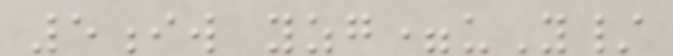5iw yzg=uY/
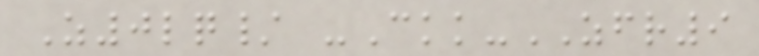Z0lq/ -Ckk-ZFR9
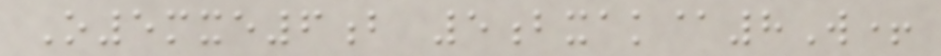O5mxe6b 5bxak@8W+
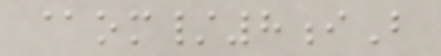@om/8iB
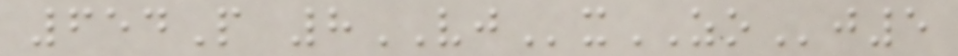654P 8VJxZOj5
